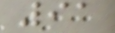91
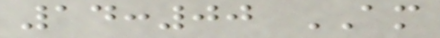14:00 AM
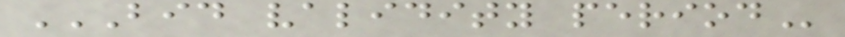BID VALIDITY PERIOD
